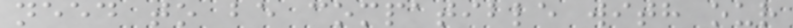need to be compatible with our
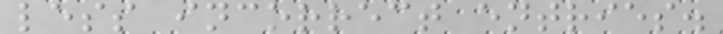less incorrect entries.
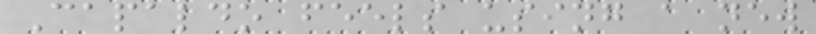Capaldo feels using a new
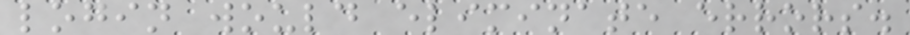login would eliminate errors.
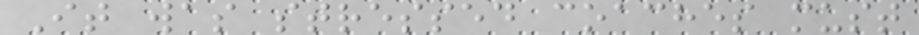It was stressed coaches must
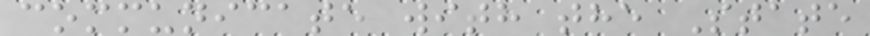communicate with the State
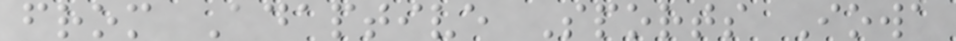from Adaptive Sports Iowa
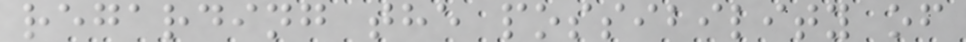regarding the possibility of
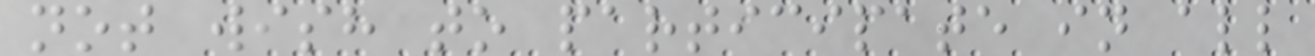not wish to participate in all
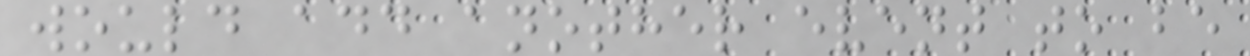would add another event to be
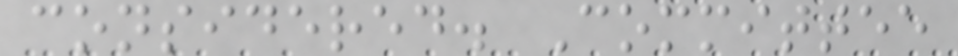considered. Committee
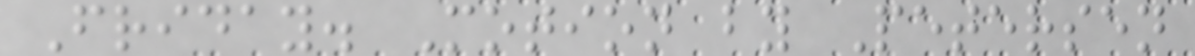Friday. Motion by Petersen
